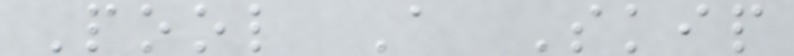Pool A Skip
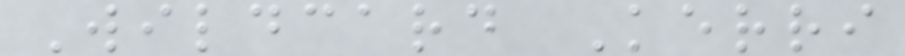Wildcard Kerri
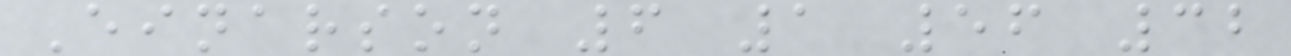Einarson 6 1 56 32
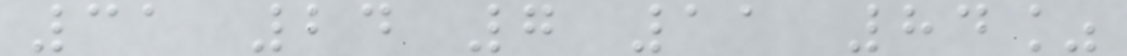31 24 7 11 84%
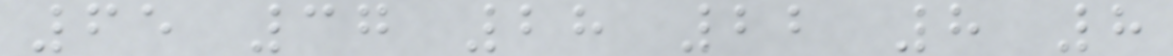65 37 28 22 8 8
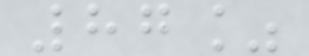87%
